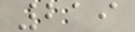219
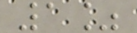1%
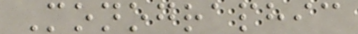Monographic
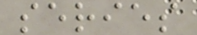series
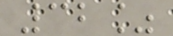32%
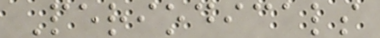Periodicals
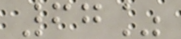67%
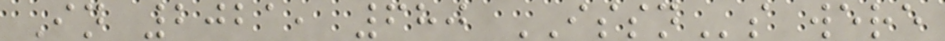In 2021, 680 ISSNs were
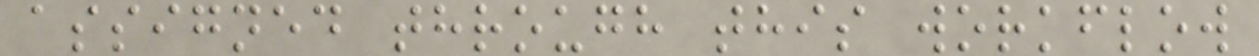assigned through this workflow
